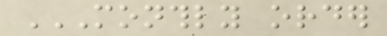MONTHLY ORDER
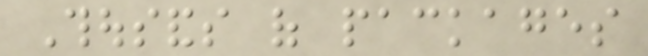Thousands of packages
